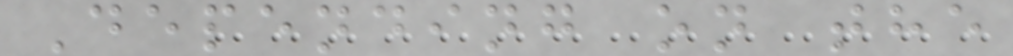Depending on the
